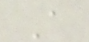A
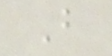B
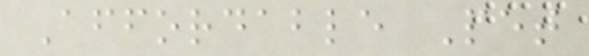Affordable Pet
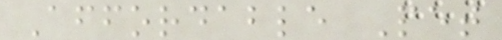Affordable Pet
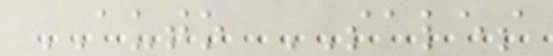AUTO SALES
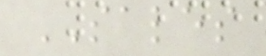SALES
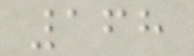168
